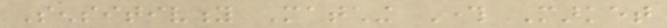Sensitivity Matching Through Market
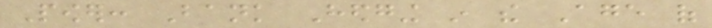Power: Bank Hedging in the Age of
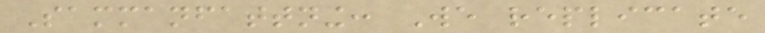Sammanfattning: We replicate
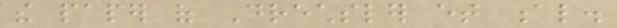the paper of Drechsler et al.
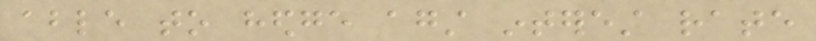able to hedge against interest rate
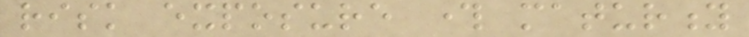risk exposure through maturity
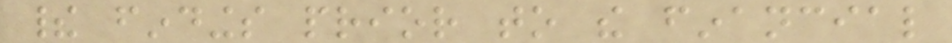their findings prior to the financial
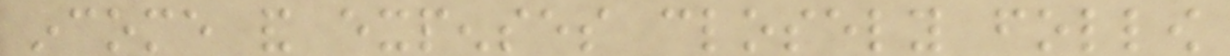income and expenses closely follow
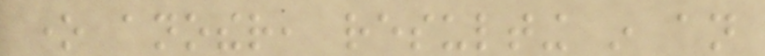one another, resulting in an
